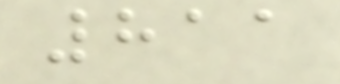811
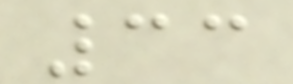33
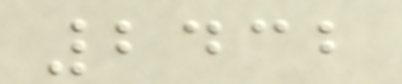2432
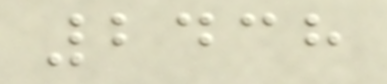2438
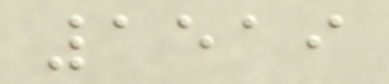1519
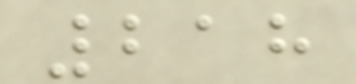218
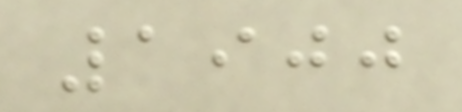1900
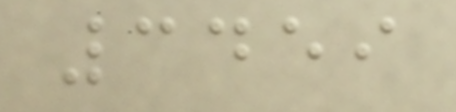3459
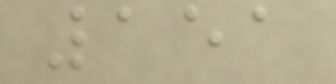151
